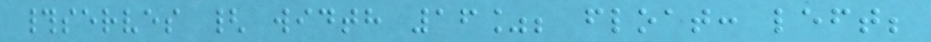#serves { width 16%; float: left;
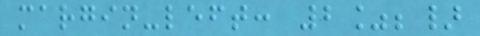margin-left: 2%;}
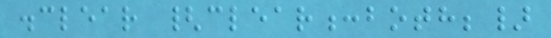.clear {clear:both;}
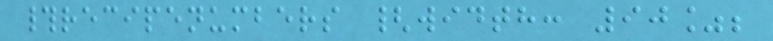#recipenumbers {width: 90%;
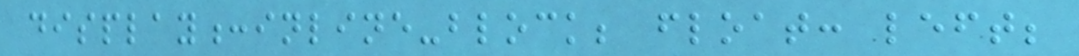display:inline-block; float: left;
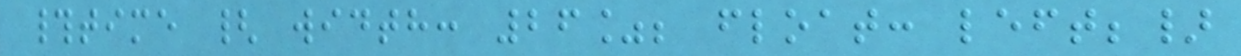#time { width: 26%; float: left;}
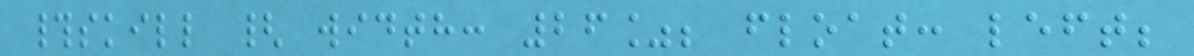#skill { width: 26%; float: left;
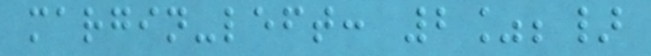margin-left: 2%;}
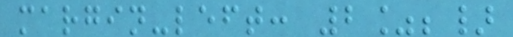margin-left: 2%;}
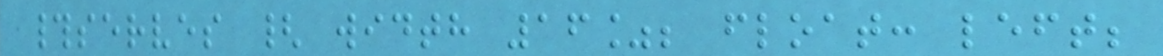#serves { width 16%; float: left;
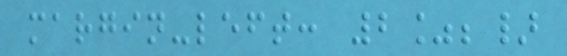margin-left: 2%;}
